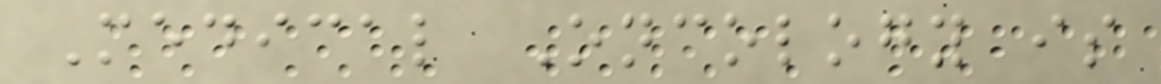Medical Oncology is
